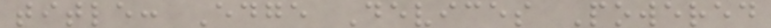title: Edge Devices Powered
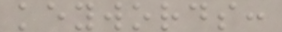keywords:
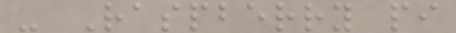- Raspberry pi
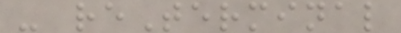- reTerminal
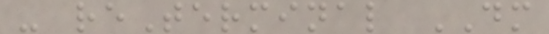- reTerminal DM
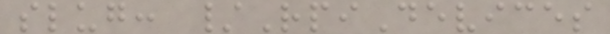slug: /RpiDevices
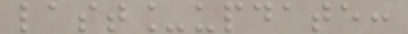last_update:
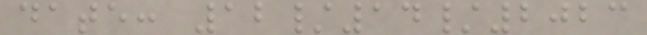date: 12/14/2023
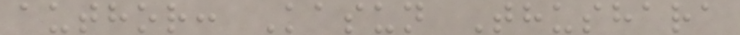author: Kasun Thushara
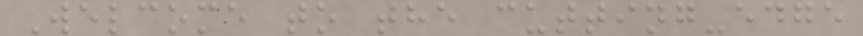Welcome to the cutting-edge
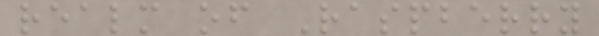realm of Raspberry
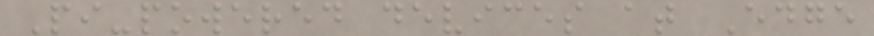Pi-powered devices at Edge
